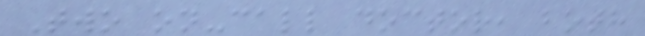Two on-call doctor, both
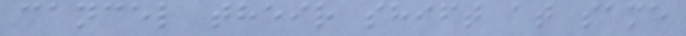cancel their shift at same
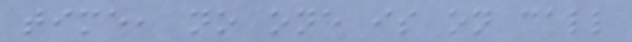time, no one is on call
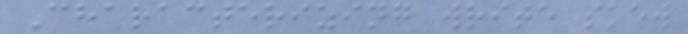Characterizing write skew
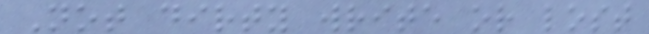Not dirty write or lost
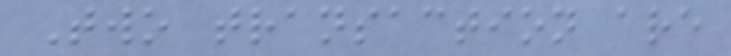Two transaction are
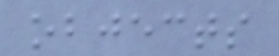objects
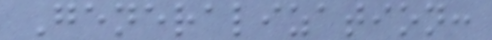Generalization:
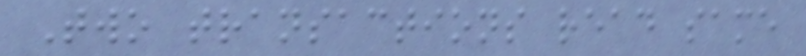Two transactions read same
